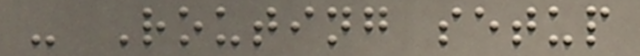- Routing setup
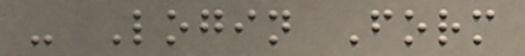- Login Form
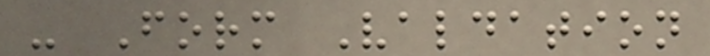- Form Valdation
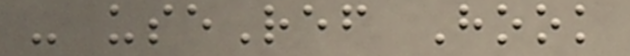- useRef Hook
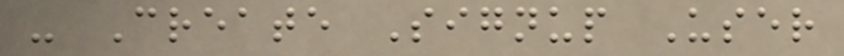- Create Signup User
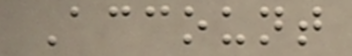Account
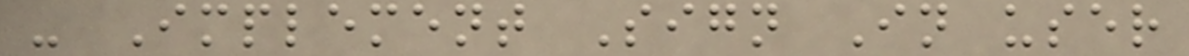- Implement Sign In user
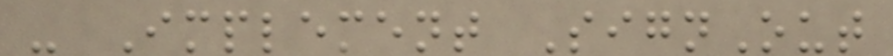- Implement SignOut
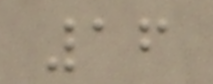16
